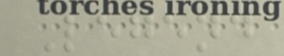Legend
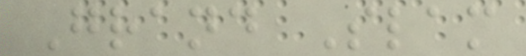Grand Slam
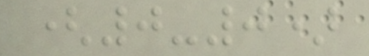(0-0)
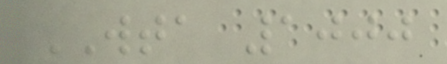WTA 1000
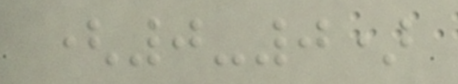(0-0)
